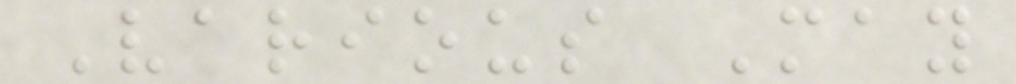Various May
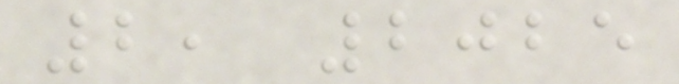2, 2025
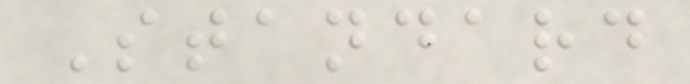Standard
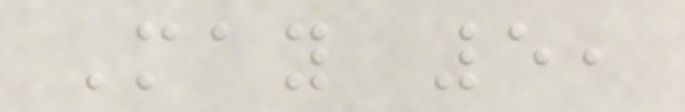May 5,
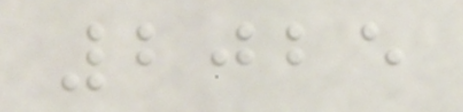2025
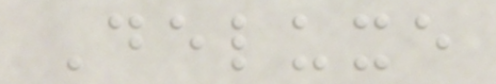Deluxe
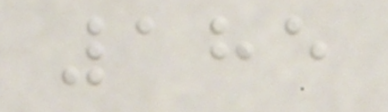185
